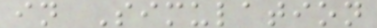in Simulation
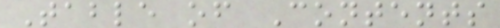Table of Contents
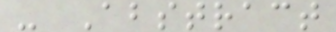- Abstract
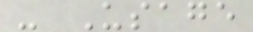- Usage
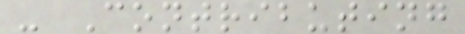- Contributing
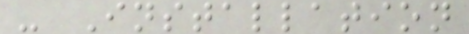- Installation
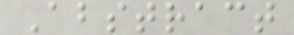Abstract
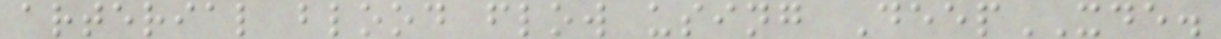arterial blood flow using DeepXDE.
